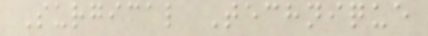Surgical Technique
